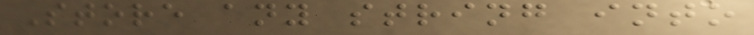Store any string into
